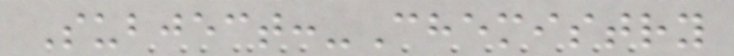Subject:-Chemistry
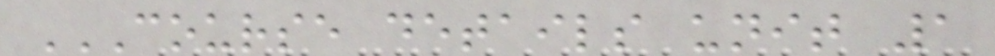COURSE DETAILS UNIT 1
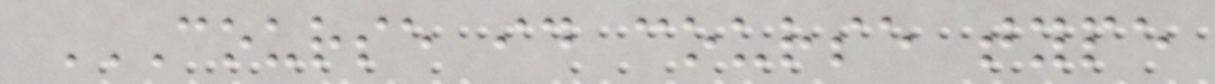COURSE ID COURSE TYPE
